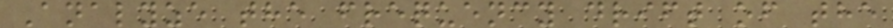Analyze the frequency drift of the
